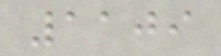1109
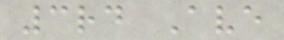3rd Ave
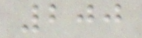200
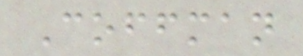Coffman
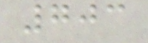703
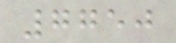7750
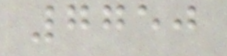7750
